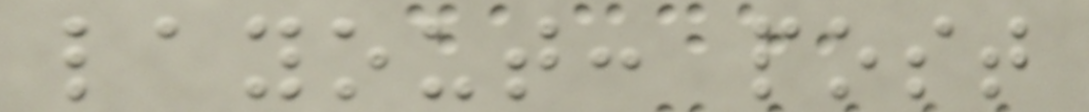layout: post
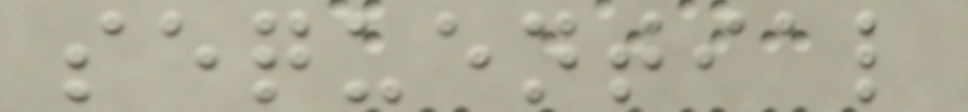sequential
